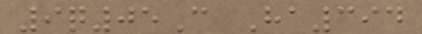9q05C Ha394
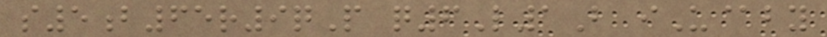s5b65r9qP q6L1B iU@by
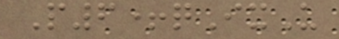P6+qIxU
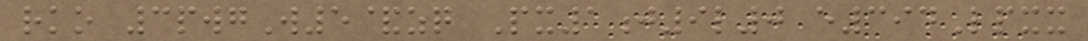rko 3pwgW5&zq Px1j9l0 e394Lpxx
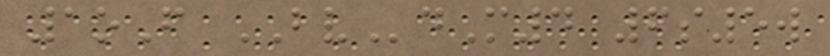1oF BVdM4 6s5w
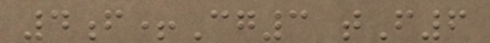4f+Cg3 tF6
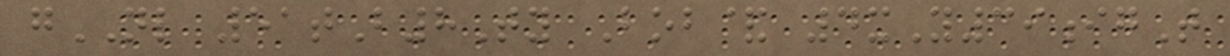gNL 51tB8Ty Bob& 4xY39igT
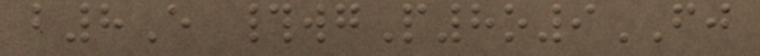b8E #wgP8o9FJ
